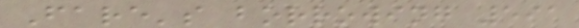Fare's borrowing 591
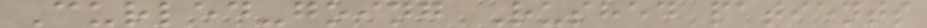Curled-going Rushed patients
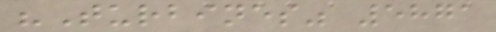"Turbines" 5871
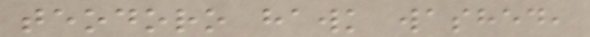teodoro hawk washed,
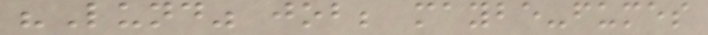"Lund" job; maybe-fumes
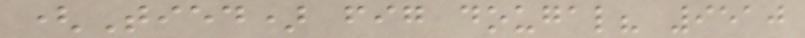(Tied) fig dougal? 9510
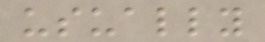usually
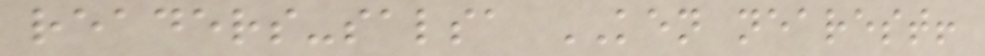readers-salsa KEN nearest!
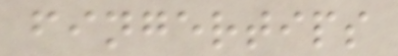fingertips
